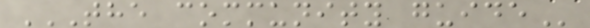THE COMMUNITY GUIDE
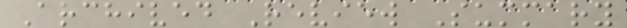Archived Review Summary
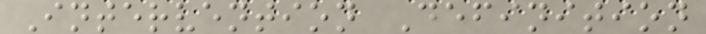Intervention Definition
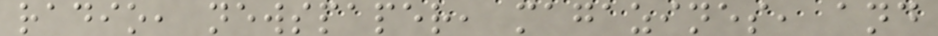radio, newspaper, magazines, and
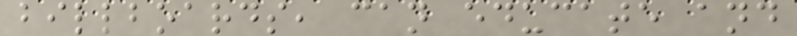billboards, can educate and
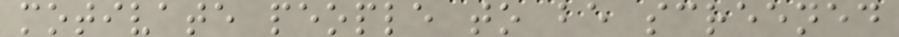motivate people to be screened
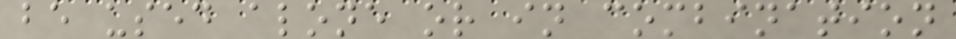be used alone or in combination
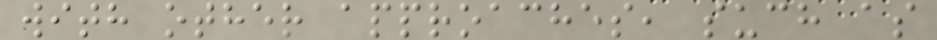with other approaches, such as
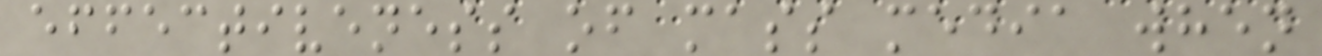effectiveness of mass media when
